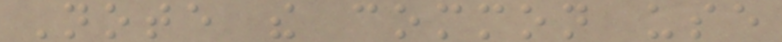Note the common use
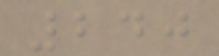240
